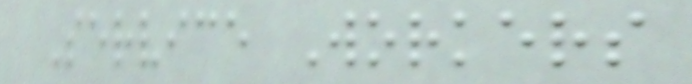Service Workers
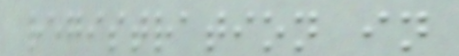registration in
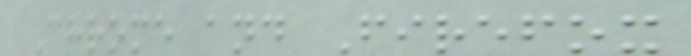Chrome and Firefox
